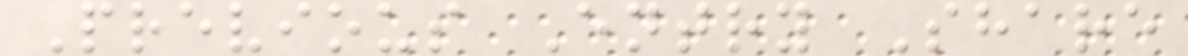Previous Entry Share
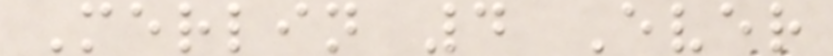Merlin 4 Ever
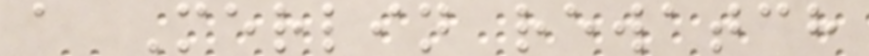a Merlin rewatch
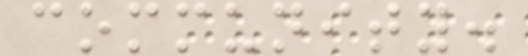community.
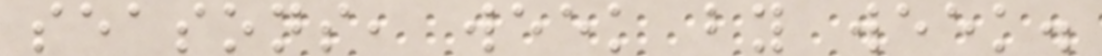seasons, week by week.
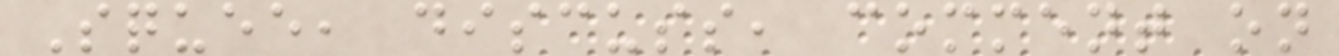Squee, discuss, comment on
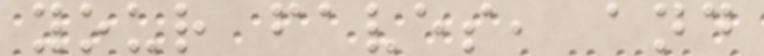your faves, and
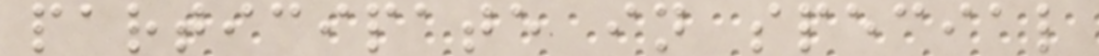participate in special
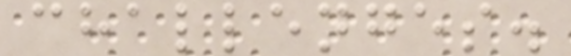challenges.
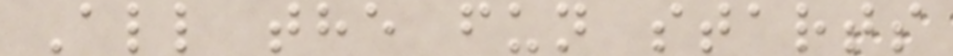All the fun starts
